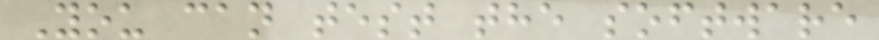You can test the software
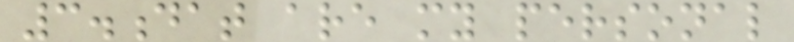3.dat are my personal
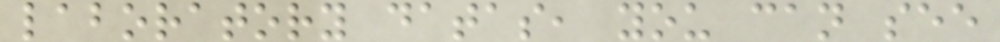laboratory datas, you can see
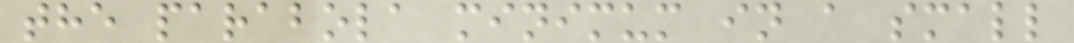the parabola minimum in a small
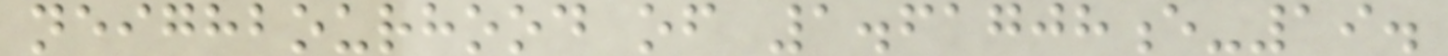neighbourhood of 1.61708e-19.
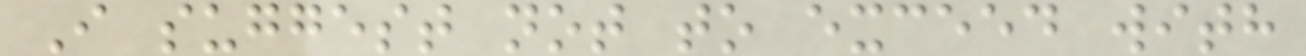I suggest not to exceed with
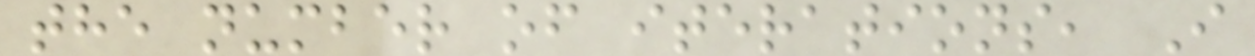the number of iterations, I
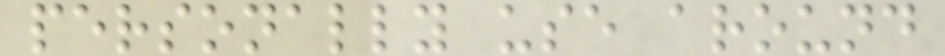personally use around
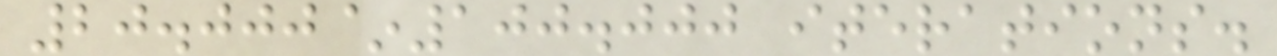20.000~100.000 iterations.
